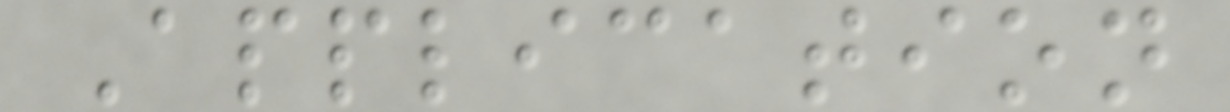Application
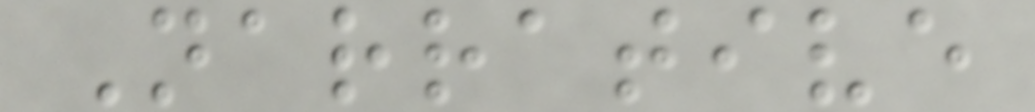Narrative
